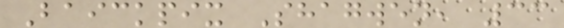Baickpix Shagwen, 33
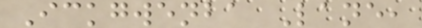Ickgwenba Lane,
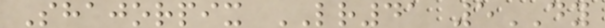Shajorpix LR41 5DY
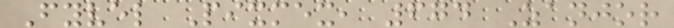Fyvel Pixmex, 674 Zanjor
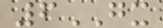6GX
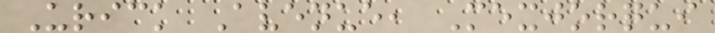Urick Avenue, Mexjorqui
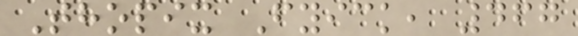Thopix Fyick, 467
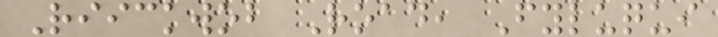Riickwob Road, Fyluqui
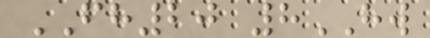FH20 8HW
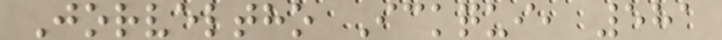Jorveltho Ickqui, 581
